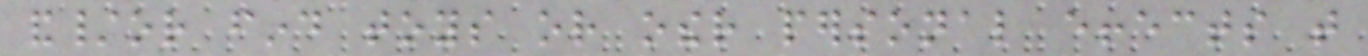and/or find toys or other personal effects that
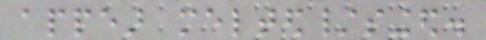appear melted/singed.
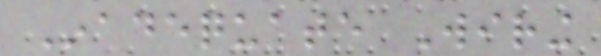Inadequate Wiring
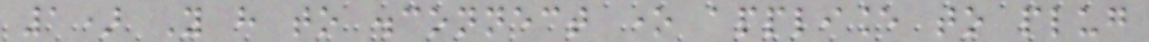1) You have to disconnect one appliance to plug
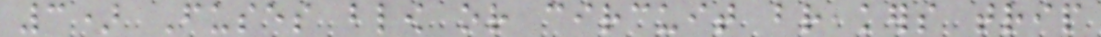3) Fuses blow or circuit breakers trip
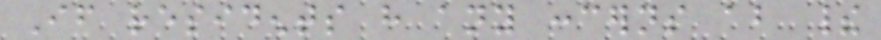If residents have any concerns about their
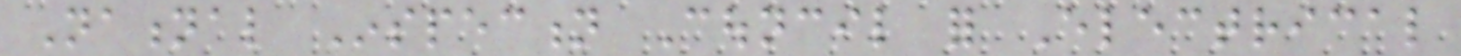National Inspection Council for Electrical
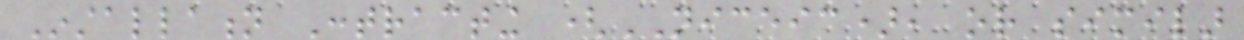Installation Contracting (NICEIC), or similar
